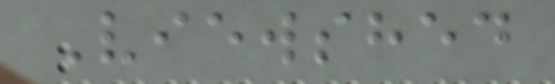Viewshed
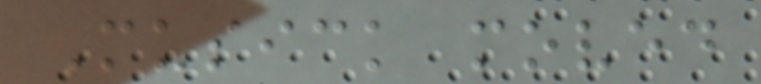Musick moved
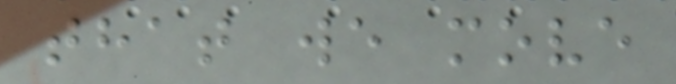that we move
